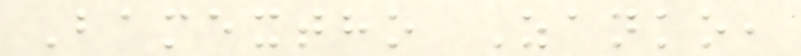Bamextho Zanko,
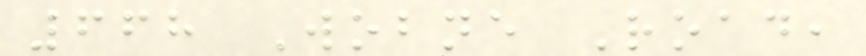668 Wobne Road,
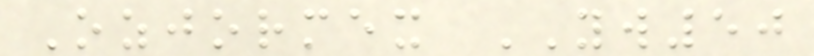Ozjormex YW50
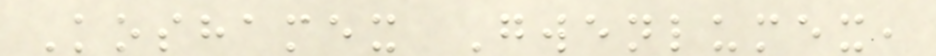Koshamex Gwenlumex,
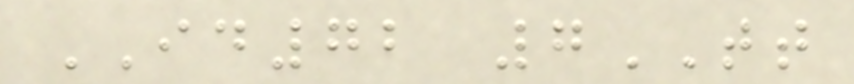ID72 7TT
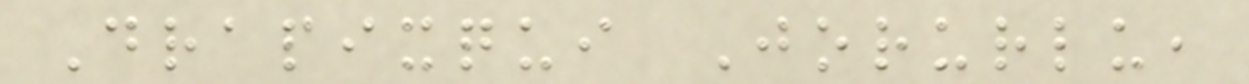Drapixqui Jorurlu,
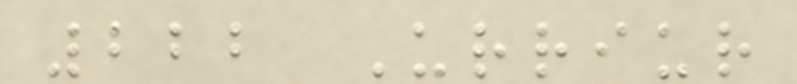222 Urriur
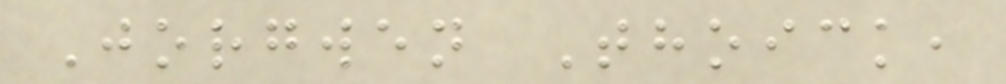Jorgwen Thoick,
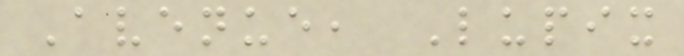Avenue, Lupix
